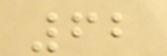62
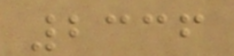2336
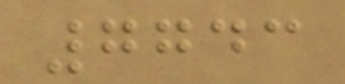7743
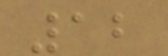12
